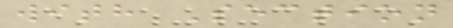with Section
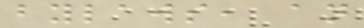bylaws, an
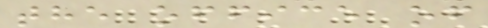the office of
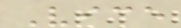Vice
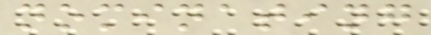nominating
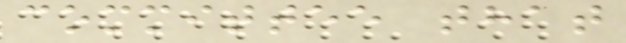committee that
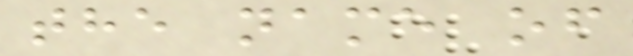the name of
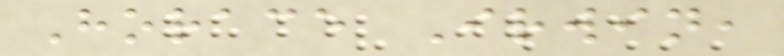Horace Irwin,
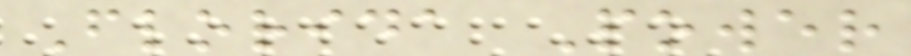Florida Power
